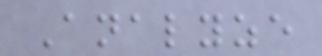Analyze
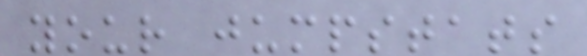your jumpstats
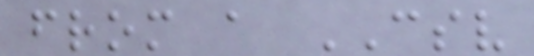from a CSV
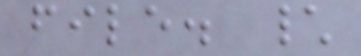file. \
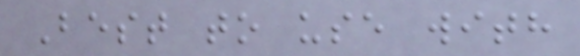Best to use with
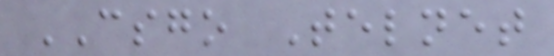CSGO Telnet
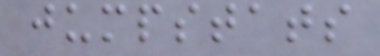jumpstats
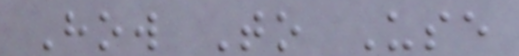How To Use
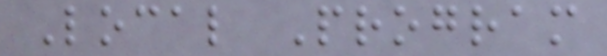Local Program
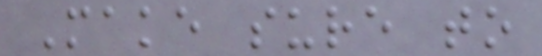Make sure to
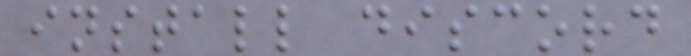install discord
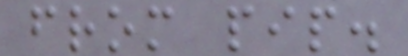from pip.
